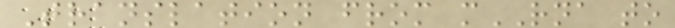Translation from mRNA to
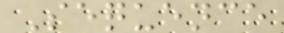Sequence
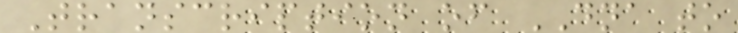Transcription of DNA to
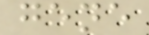gene
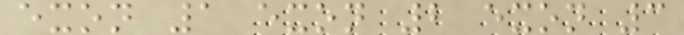exon 1 exon 2 exon 3
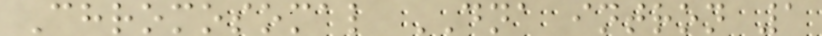Chromosomal DNA intron 1
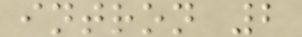intron 2
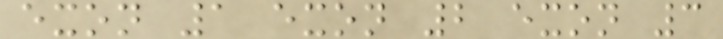exon 1 exon 2 exon 3
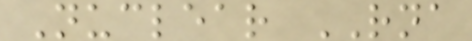Nuclear RNA
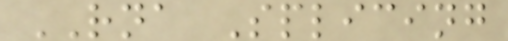RNA Splicing
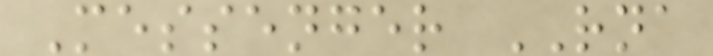Messenger RNA
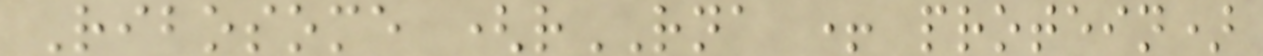Ribosome (rRNA + protein)
